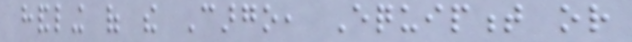handling of the Cargo, Equipment or
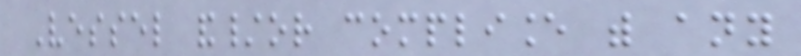Vessel and/or compliance with any
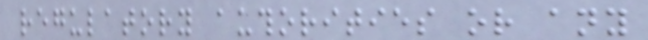regulatory authorities or any
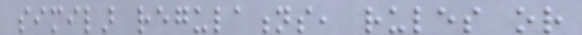similar regulations, rules or
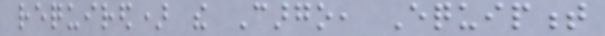required) the Cargo, Equipment
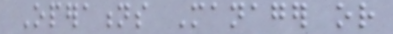Operations Manager or
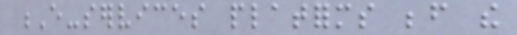E-services platforms before the
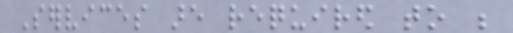Services are required to be
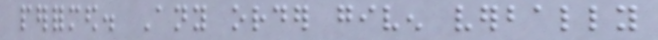performed. Any order given verbally
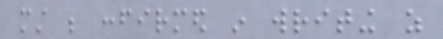must be confirmed in writing as
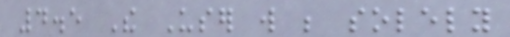4.5 The User will be solely
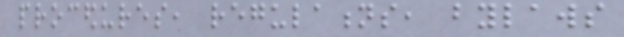procedures, regulations, bylaws
